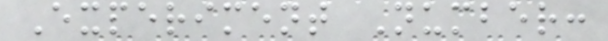Experiment Number:
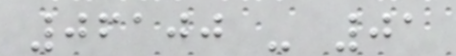06100 - 01
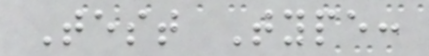Test Type:
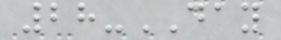28-DAY
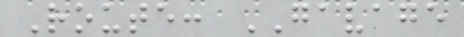Route: GAVAGE
